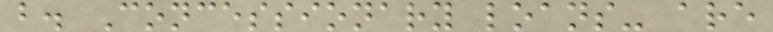b. Concessionary loans- are
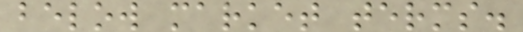below market terms.
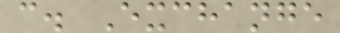c. Exchange
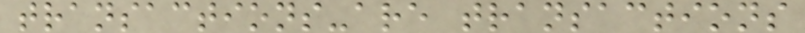transactions-are transactions
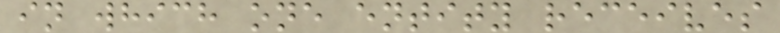in which one entity receives
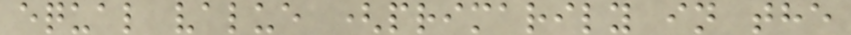equal value (primarily in the
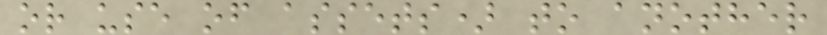or use of assets) to another
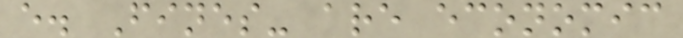e. Fines- are economic
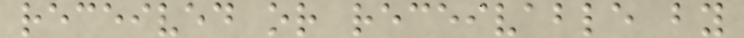received or receivable by
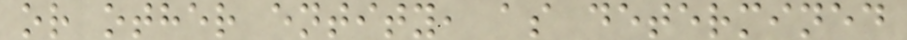or other entity, as determined
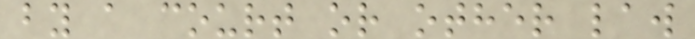by a court or other law
